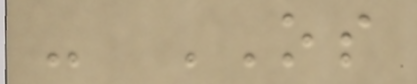- OS
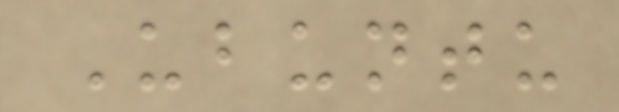Ubuntu
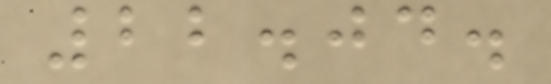22.04.
